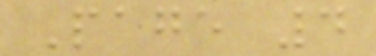Page 4
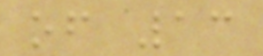of 13
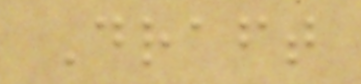Draft
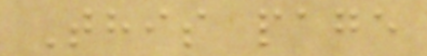This page
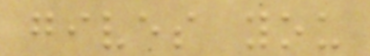gives you
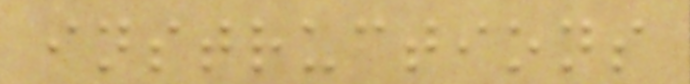instructions
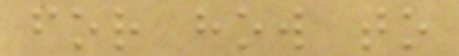for how to
